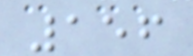156
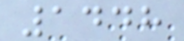1448
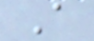A
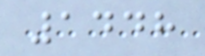1448
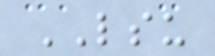LSU
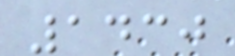1430
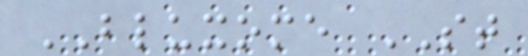BLUXOME ST
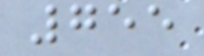755
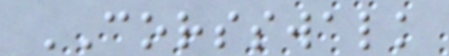CORSSWALK
